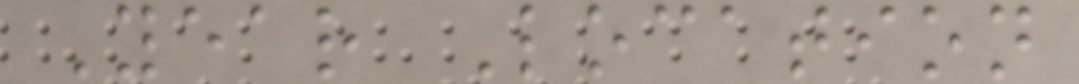Year Location
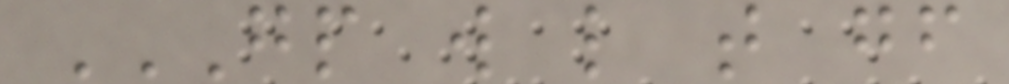GP W L T GF
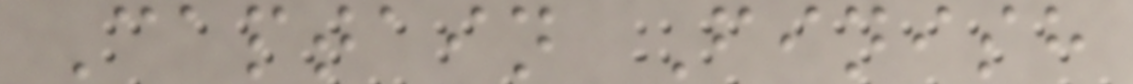Captain Finish
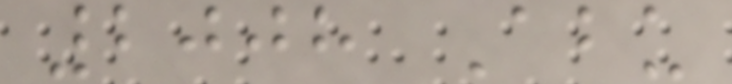2008 Abu
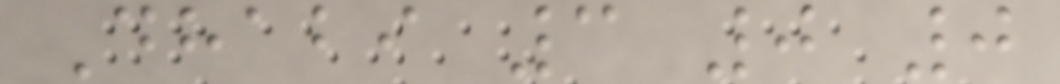Dhabi 3 0 0
